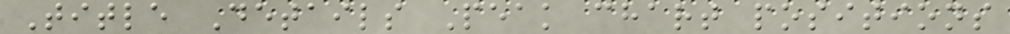Title Details Peak chart positions
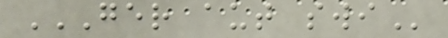GER AUT SWI
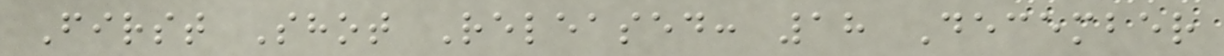First Shot Released: 18 December
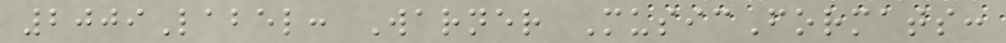2009Label: Warner MusicFormats:
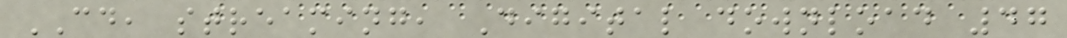CD, streaming, Digital download 47
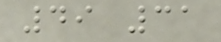49 31
